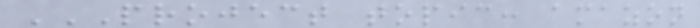PROJECT TOPIC: AMAZON
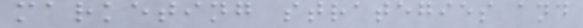marketing strategies and
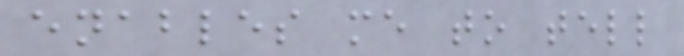enables me to tell
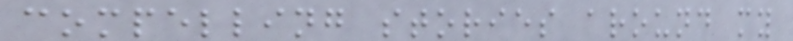compelling stories around my
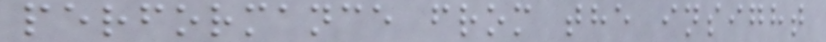performance from the insight
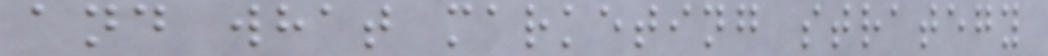and what marketing strategy
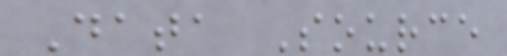Data Source
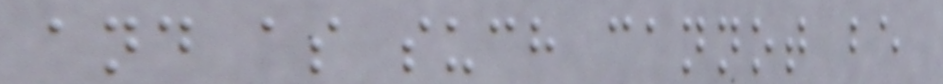and as such cannot be
